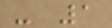- 1
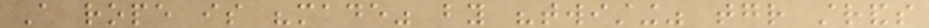A rope is "made" by "twisting" together strands
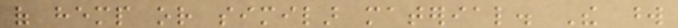of hemp or similar material. The word
